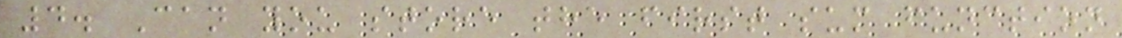4. Can you store the first sum function
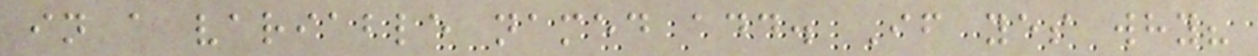in a variable named add. If yes why?
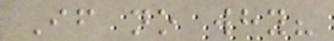If no why?
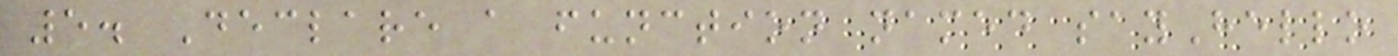5. Declare a function named sayHello
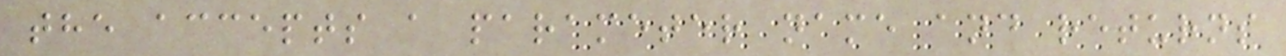the accepts a parameter name and returns
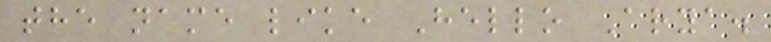the name like Hello Arya.
